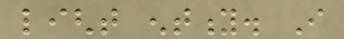light entity. I
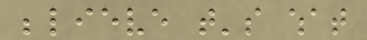believe that's what
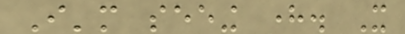I'm seeing here. It
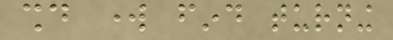should work find turning
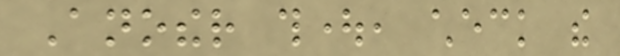Another thought, check the
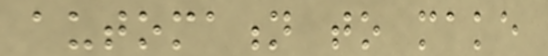automation to make
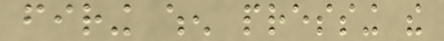firing when pressing the
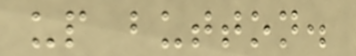up button.
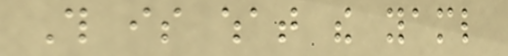This is what the yaml
